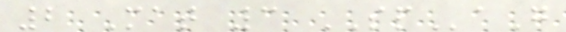2 Mat 3 SPaG
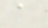a
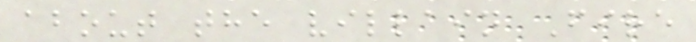about the villain Fire
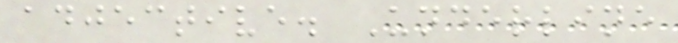adjective. Underline
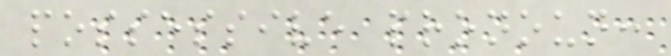possessive pronoun:
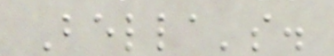Bella's.
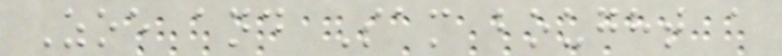Zoe and Sam bought a
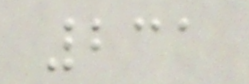231
